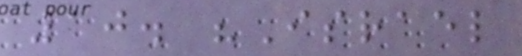10. "Israel
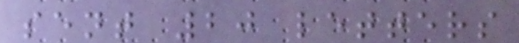sent 20 letters
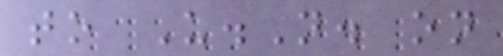to U.N. on
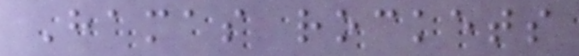Hamas rockets
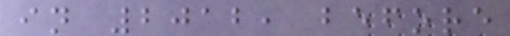in 2012, before
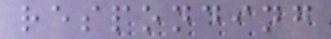responding
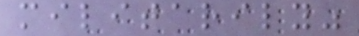militarily"
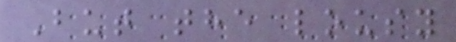But the lousy
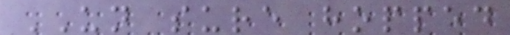UN sure hopped
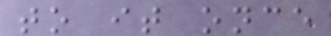to it once
